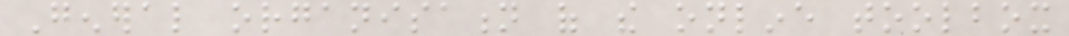General organisation of the online toolbox
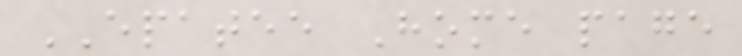EPATEE Home page
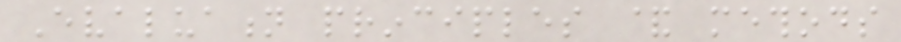Evaluation principles & methods
